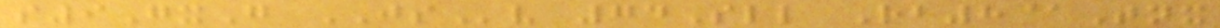s9GxG JSv 74Sll Rb8@Tnx
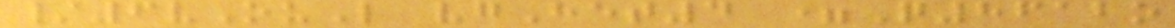/6vOuL vgHet4 =Q8612o
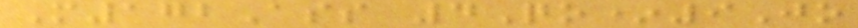M172Ass 4Qo*9Jo
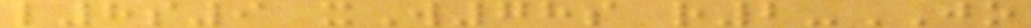l8s9 xW78s r2-JO
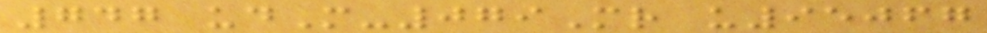747 udM-079Mr u95067
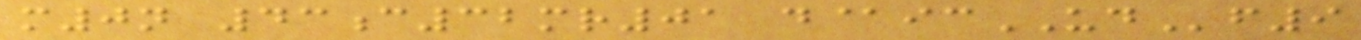m0n 43c32mr01 d@icUDf9
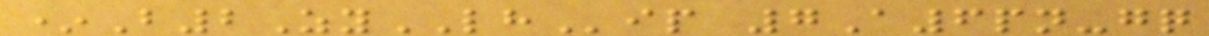*B2ZyLHip 7A6pn-gq
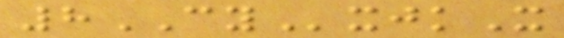8CYxjkX
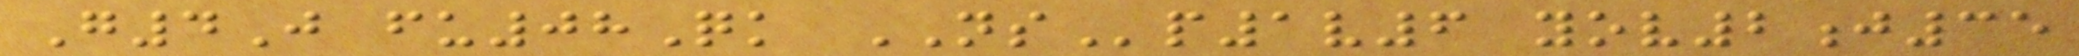G4J fu08Qk NSp1v6 yov2j35
